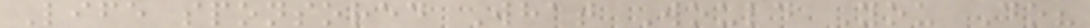Life sponsored What Would You Do?
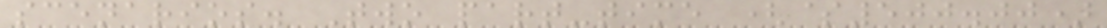scenarios. Two part-time ($500.00)
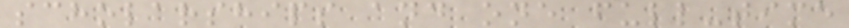scholarships and one full-time
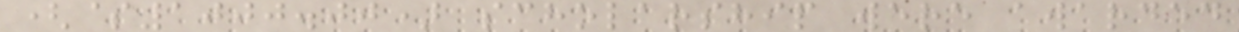($1000.00) scholarship were awarded
